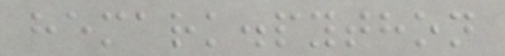hemark.python
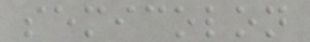semicolon
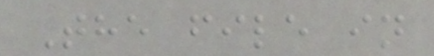The file in
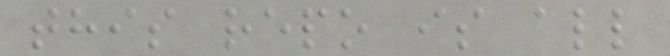this repo is all
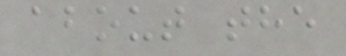about the
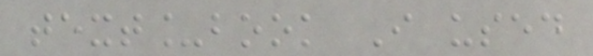text_book I used
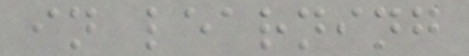in learning
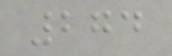274
